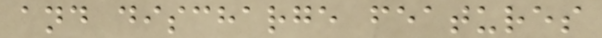and discharge features
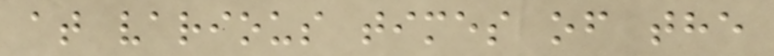at various times of the
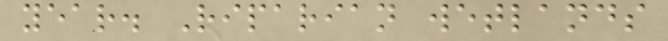year. Riparian wetlands
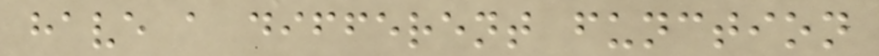have a different function
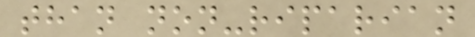than non-riparian
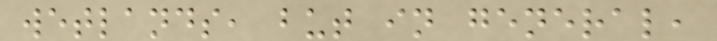wetlands, but in general,
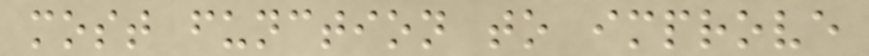most function to improve
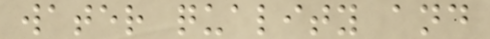water quality and
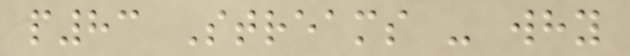p83 Streams - why
